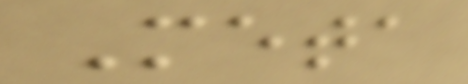Meta
